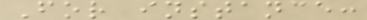For instance:
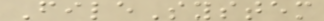FileSystem
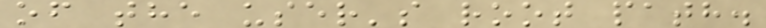of the user's root path.
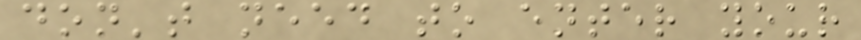don't need to enter your
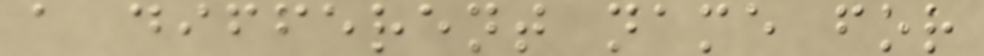a different name for
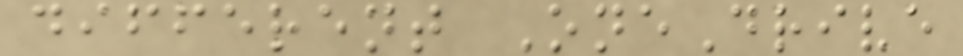different OneDrive
